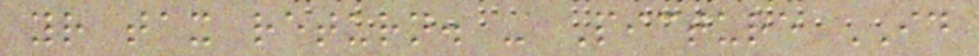your tax return. - Picture ID
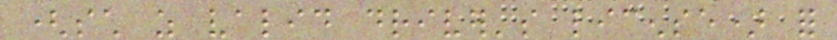(such as valid driver's license) for
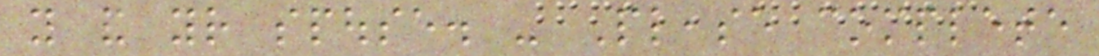you and your spouse. - Please complete
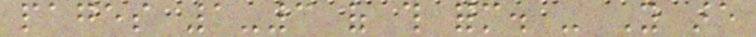pages 1-3 of this form. - You are
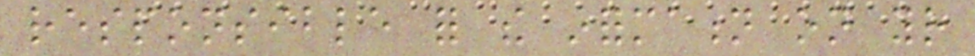responsible for the information on your
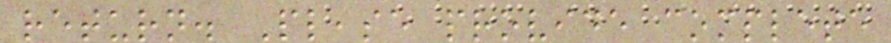return. Please provide complete
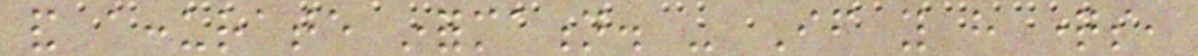and accurate information. - If you have questions,
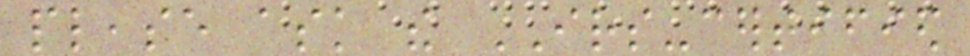please ask the IRS-certified
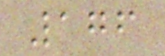176
